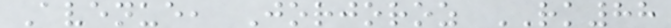Avenue, Jorjoroz RK88
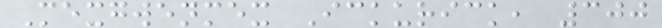Mexgwenmex Ickurick, 300
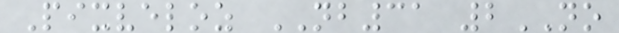Pixveloz NB31 2NO
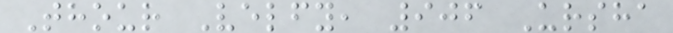Thour Velfy, 906 Ursha
